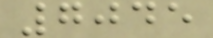7045
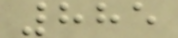885
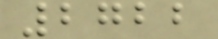2722
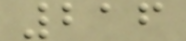216
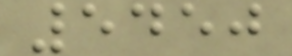5450
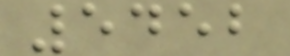5452
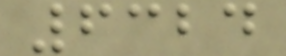6324
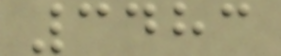3483
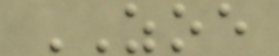ZOE
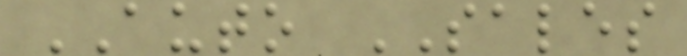AUTO SALES
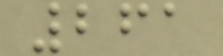261
